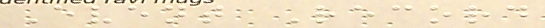Event Record
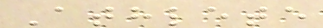Athlete
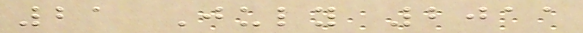21 July 2011
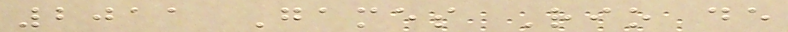2011 Games Rio de
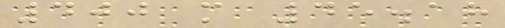400 m 45.18
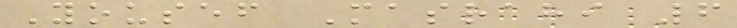Yousef Masrahi 6
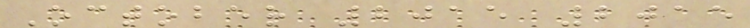October 2015 2015
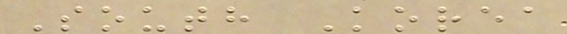South Korea
